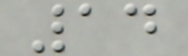14
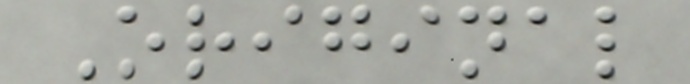Original
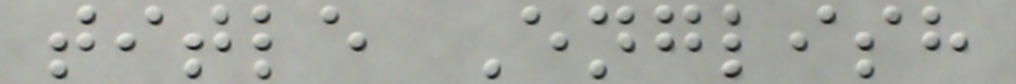title English
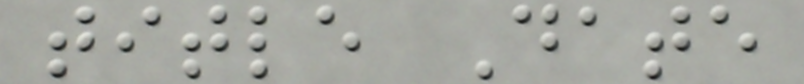title Date
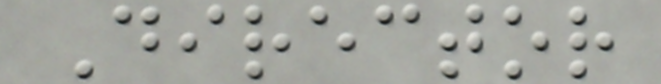Director
